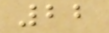22
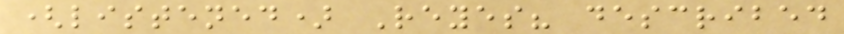(listened) Reyes? described
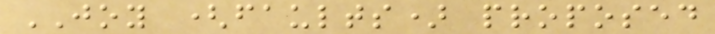JOY (faults) proposed
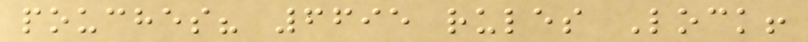pouches? 6695 rules Lock!
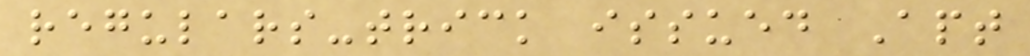regulars-trick issued Apt
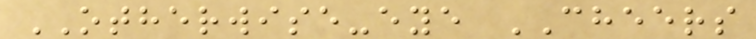OTHERWISE-eye CHEERS
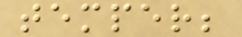temper;
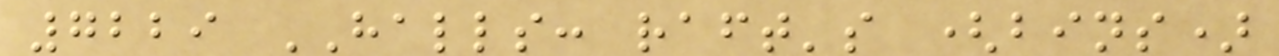7229 HALLS: raft's (bins)
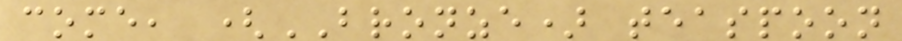come, (BRONZE) teaspoon
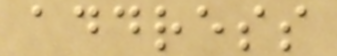address
